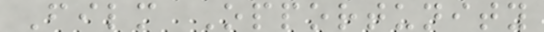Film Opportunity
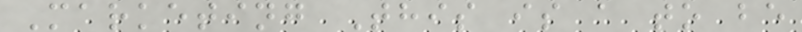Marketing This is a to be
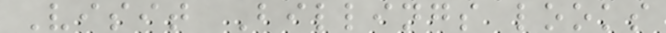Visit Billings looks
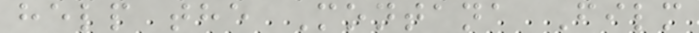help the Montana Film
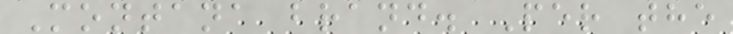Montana brand. Per the
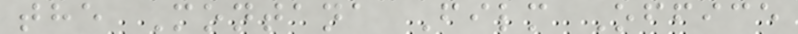the Montana Film Office
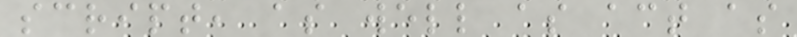script, as well as act as
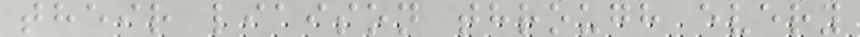their liaison through every
